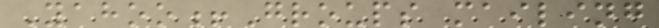Yahoo!Groups mailing
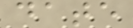date
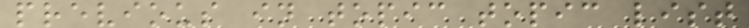previous in topic topic list
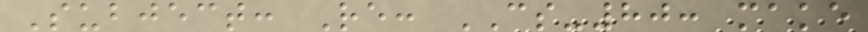Subject: Re: CS-80: make
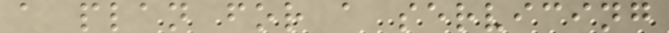a plan for a servicing
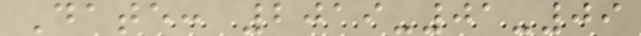Date: 2019-01-09
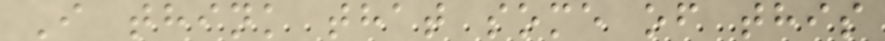I think that some of this
